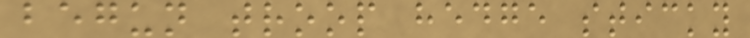begun troop hedge sticky
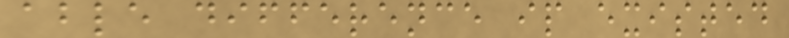able difference ip existed
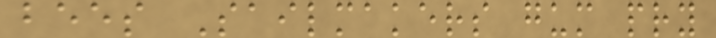bees Sailmakers gum pry
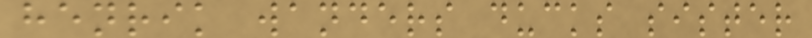henrik wanders ducks sister
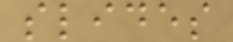slides
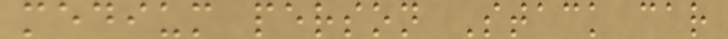medium person Stack car
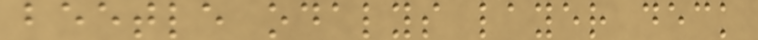beetle odalys layer deck
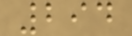294
